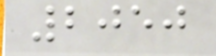2050
